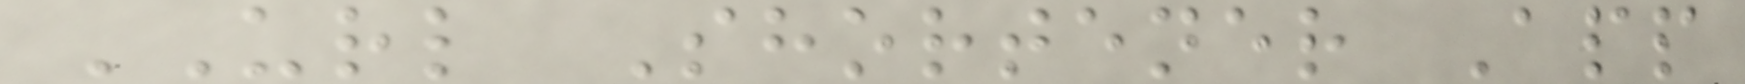URL Shortener App
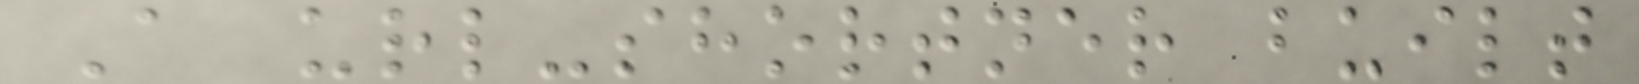A url-shortner built
